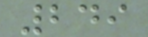249
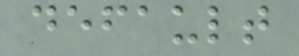default
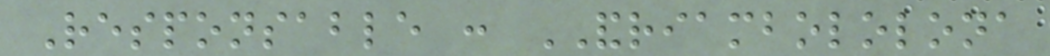Responsable : ANDRIAMBOLOLONA
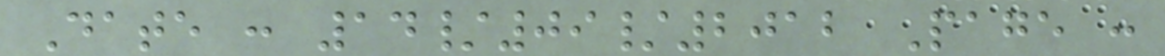Date : 14/09/2012 Page :
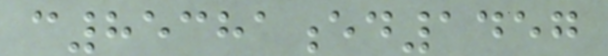c85381ed1457
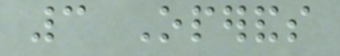3 Operands
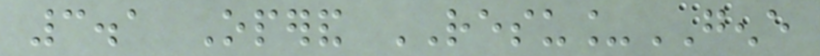3.1 Operand RESU_GENE
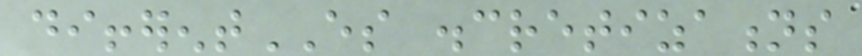differentES discretizations
